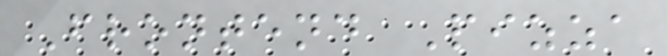Frontend Pizza
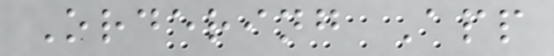Ordering App
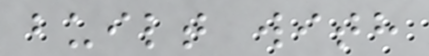built with
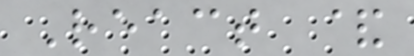React &
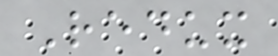Redux
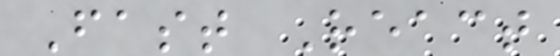Fast React
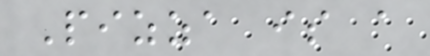Pizza is a
